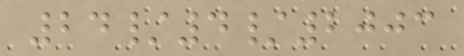24/4/2003
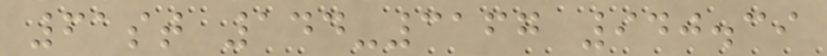61st 144-3167 940.39
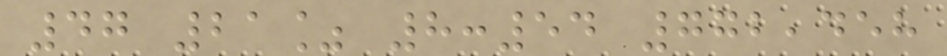47 21% 8:54 772,458
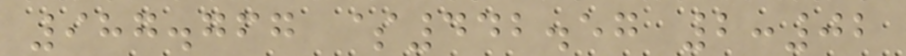987.767 $442.57 2:02
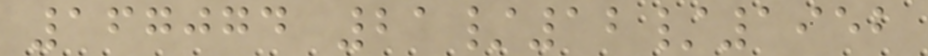167074 21/12/1952
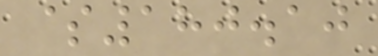$180.10
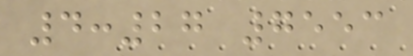4:27 7553
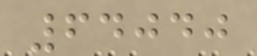64040
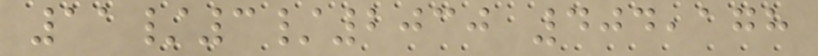11/3/2030 404,178
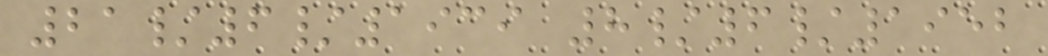21/6/1939 8/6/1952
